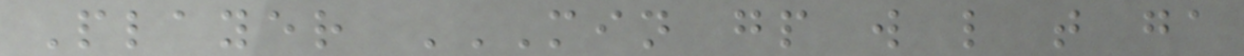Player MIN GP W L T GA
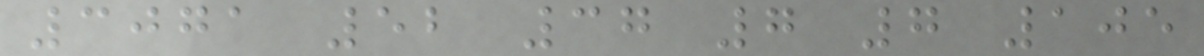3071 52 37 7 7 105
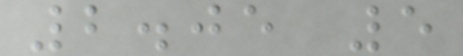2.05 5
